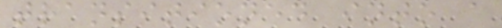transitioned into a
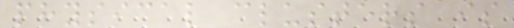physical clusters is
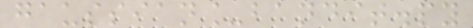gaussian_bandit.py
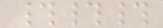###
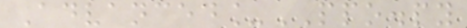Advanced_PPO.py
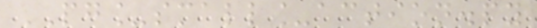PG_small_action.py
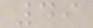49
